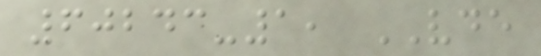60243-1, VDE
